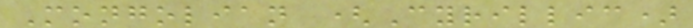Mongolian (Cyrillic)
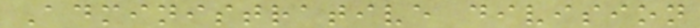Administrative division
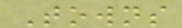Towns
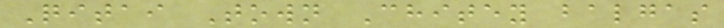Qitai Town Chitey balgas
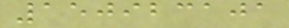150923101
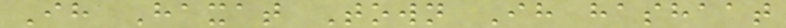Ih Haxat Town Ih hashaat
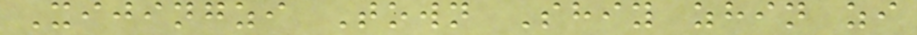Xijingzi Town Shiy zhin zi
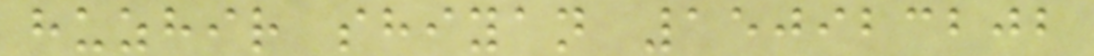huzhir shiyan 150923202
